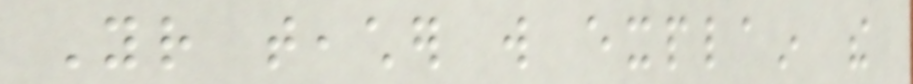Your teacher will explain the
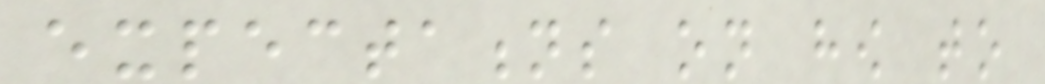expectations on how to
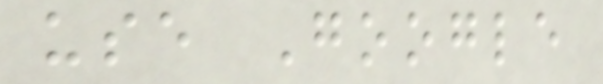use Google
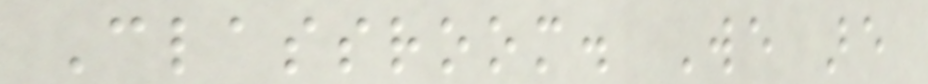Classroom. We are
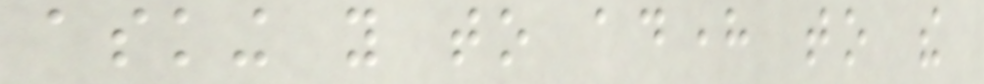asking you to adhere to the
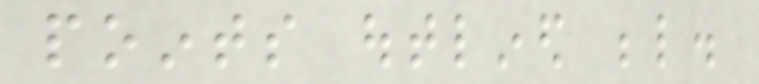points outlined below.
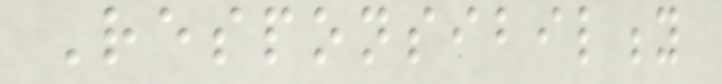Responsibility
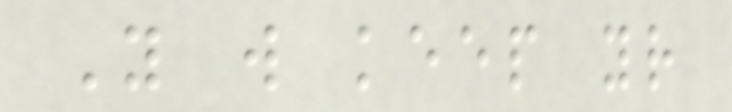You will keep your
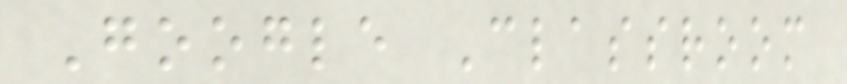Google Classroom
